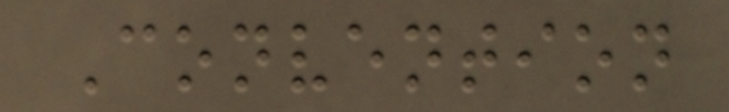Convention
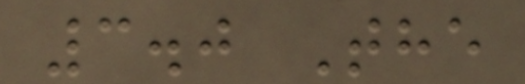3.0 The
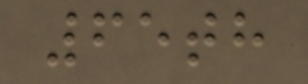65th
